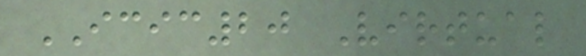ICIC20 Virtual
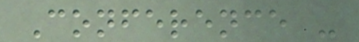Conference -
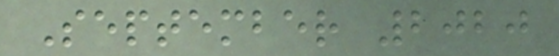September 2020
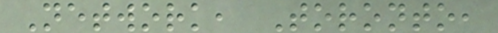Network, Toronto,
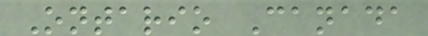Ontario Canada
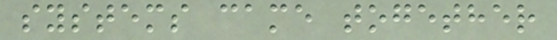systems came together
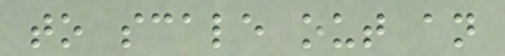to scale out an
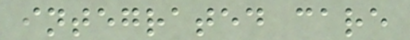integrated care
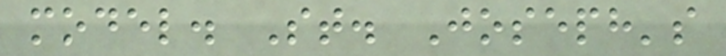model. St. Joseph's
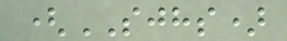(SJHS)
